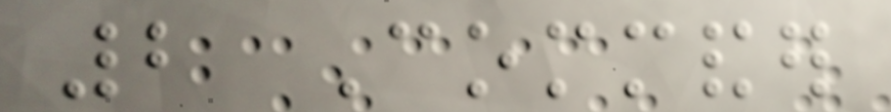2 Commander
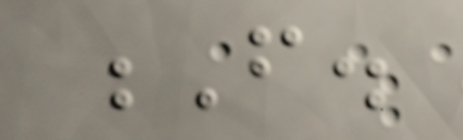F.
